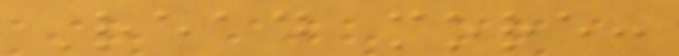Read more:
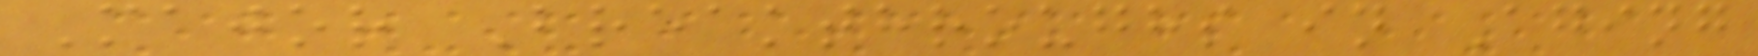Major Breakthroughs in Aging
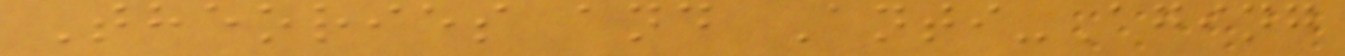Theories and Anti-Aging
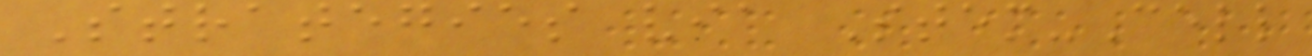Strategies via Stem-Cell
